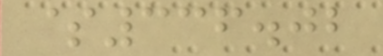$336.02
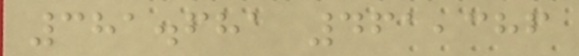381.681 461,386
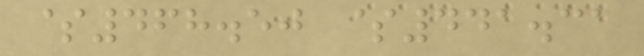$468.50 $441.31
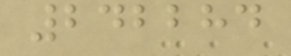242284
